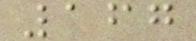167
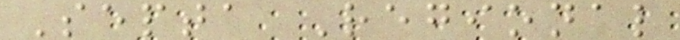Septa Regional
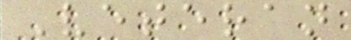Veteran
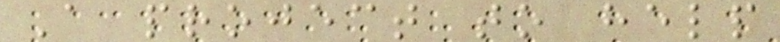A project to help
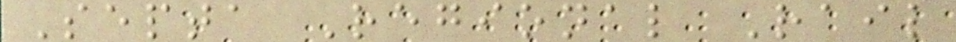Septa Regional Rail
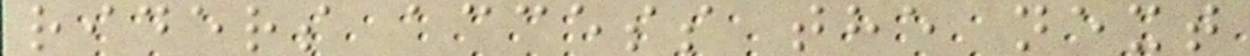riders access the next
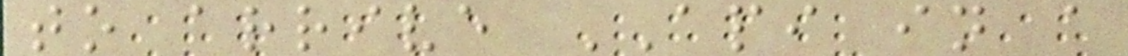to arrive API in a
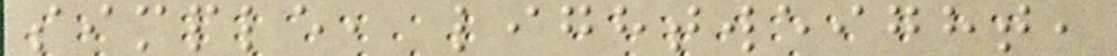simple, lightweight,
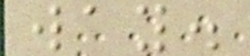way.
